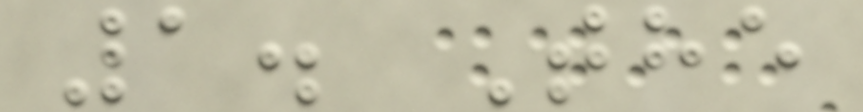1. The
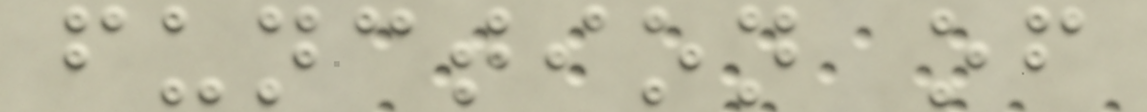function of
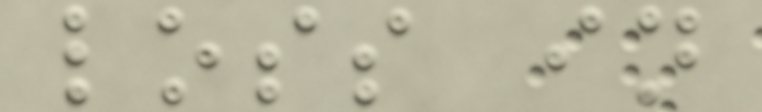loss in
